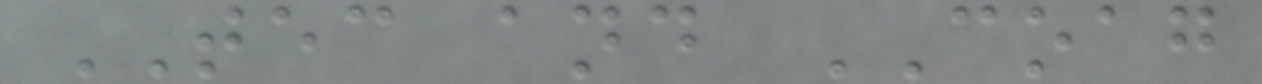TEC and COAG
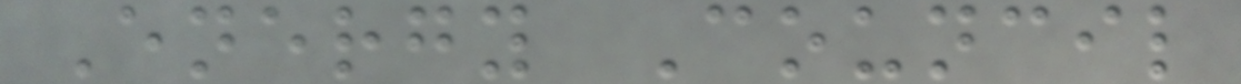Energy Council
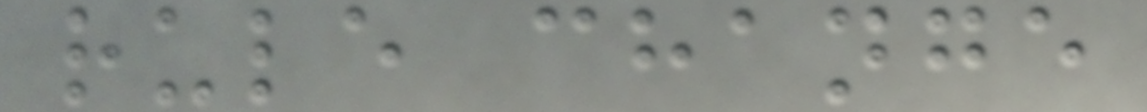rule change
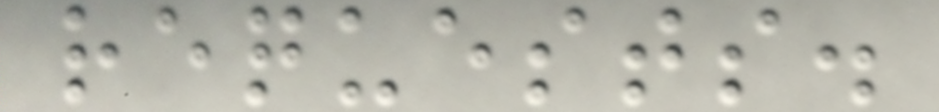requests.
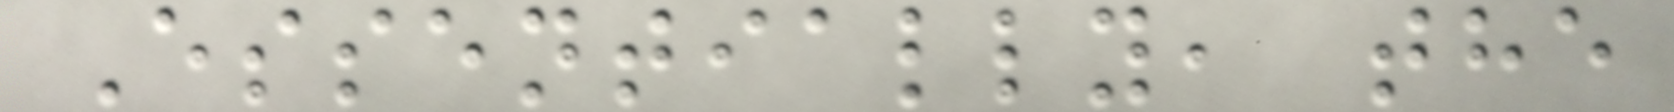Essentially, the
